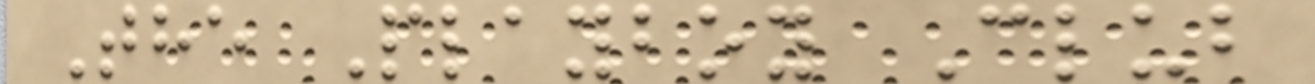The Playboy Club
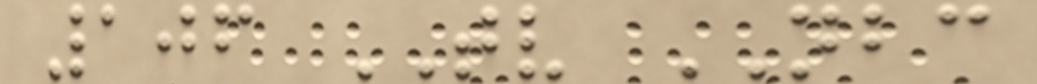106 TV NBC
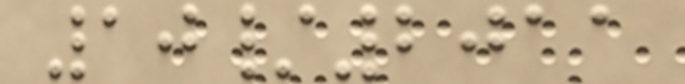10/2011
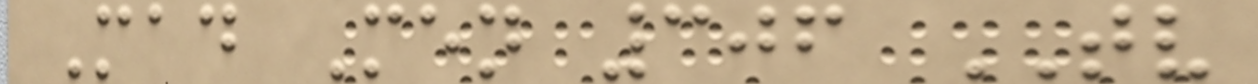Mad Men 306 TV
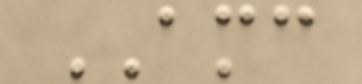AMC
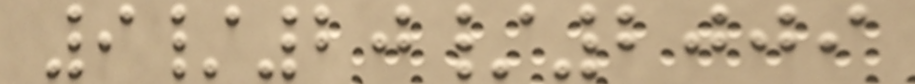9/20/2009
